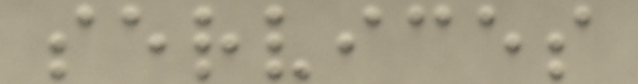services
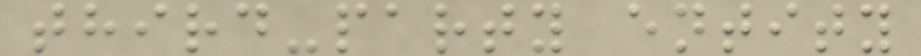third-party entity
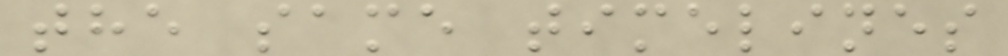the same timelines
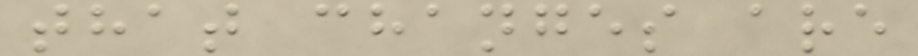that changes are
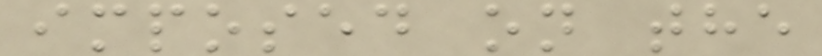imposed on the
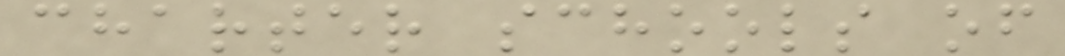charter schools of
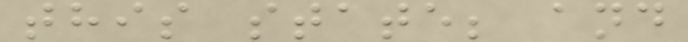this state; and
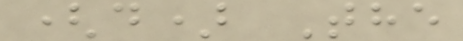(d) The
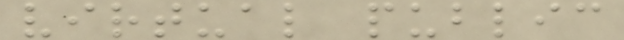virtual public
